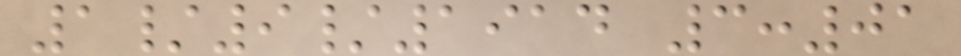1/9/1914 3:01
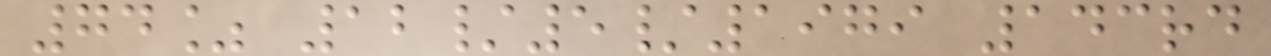74% 12/5/1979 143rd
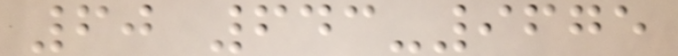60 643-9675
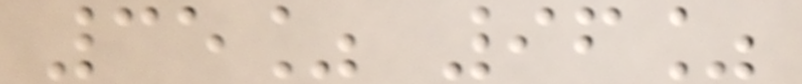35% 96%
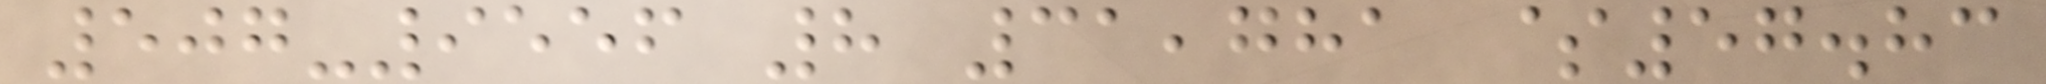507-9556 8 31,781 $57.83
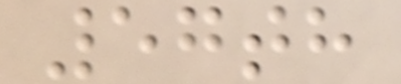57th
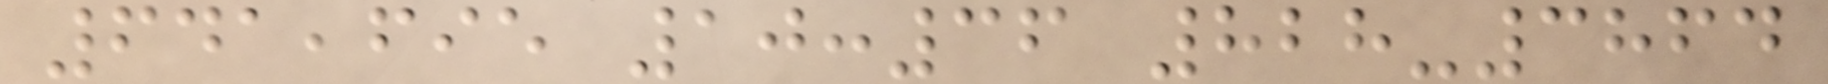641,695 10:36 828-3864
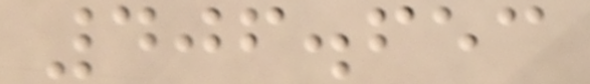406.653
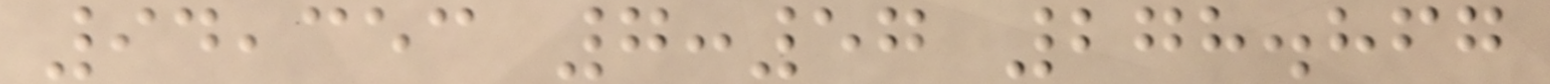94,353 7:57 278.867
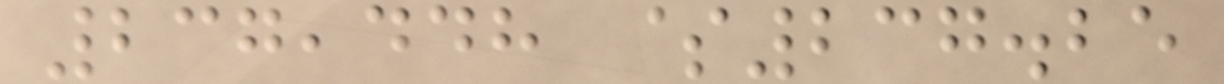237,448 $237.25
